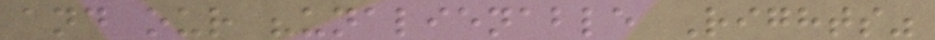and our "unalienable Rights"
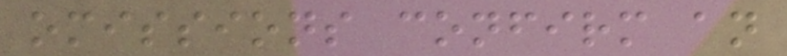omissions confirm an
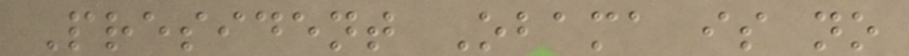President Obama is no
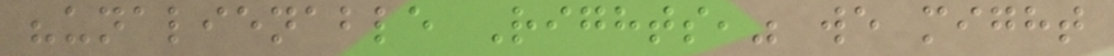"unalienable Rights," we might
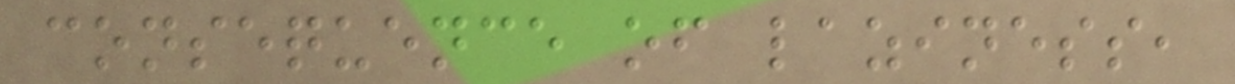consequence of laziness,
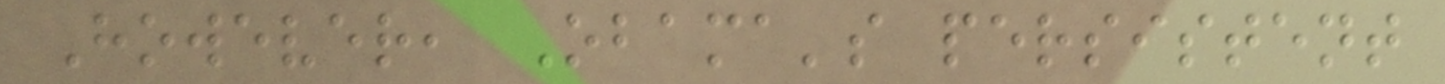However, Obama's persistent
